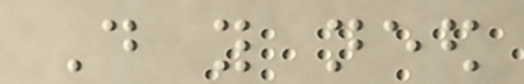Do you need
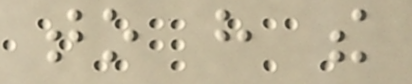to have the
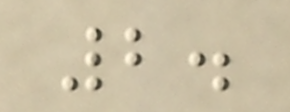2.
